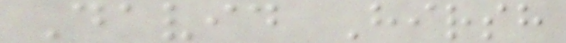David Hirsh
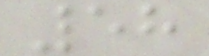58
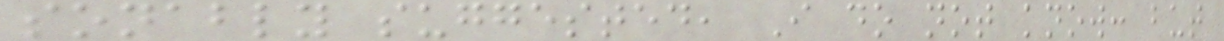sonably suggested, I do not know: but
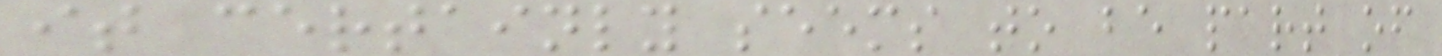it certainly seems to be part of
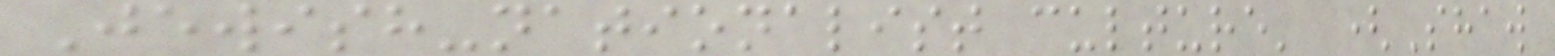Jewish-nationalist culture' (Shaw
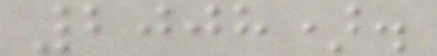2008).
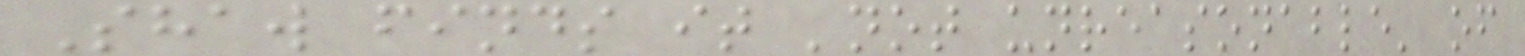Shaw finds it 'not unreasonable' of
